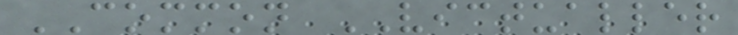COMMON VICTUALLER
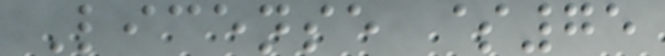License $75
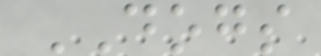DOGS
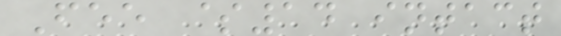Fee $14 intact
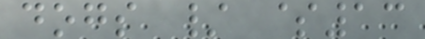dogs / $13
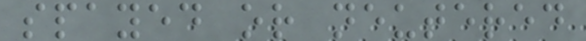spayed or neutered
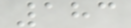183
